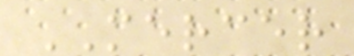MERCER
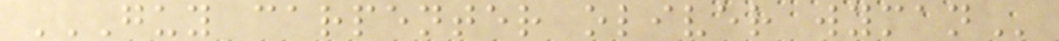GUY CARPENTER OLIVER WYMAN
